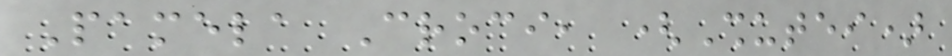Pamela Croci, (Shutei)
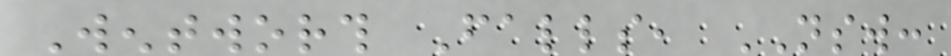Wentworth Falls, NSW:
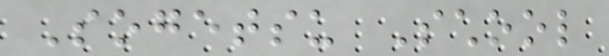Sogetsu School
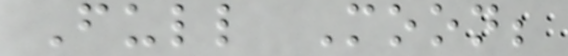Full Moon;
